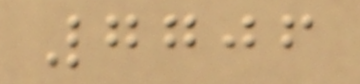7706
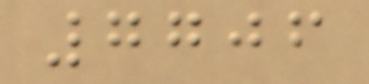7706
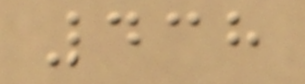438
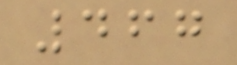467
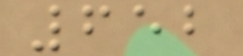652
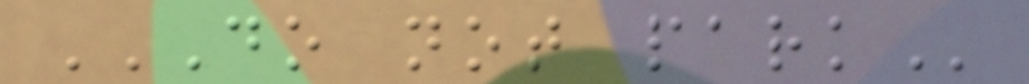DO NOT PARK
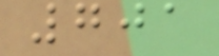701
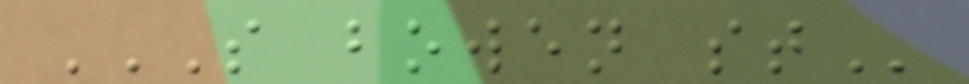S BOWEN ST
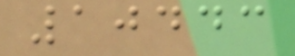10443
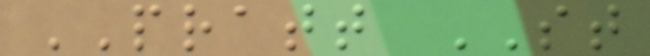PRATT ST
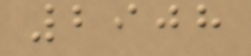2908
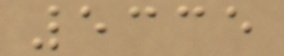5335
